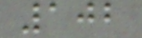102
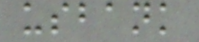usbank
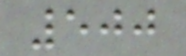500
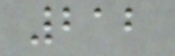212
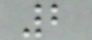2
